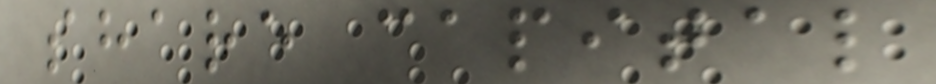share capital
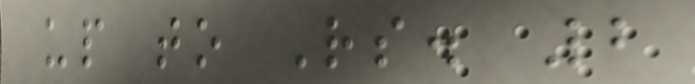up to Rs. 2
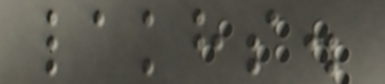lakhs.
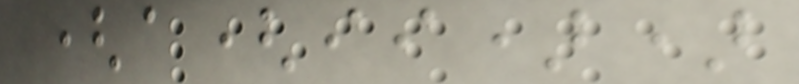(a(ii))
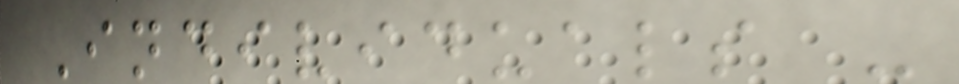Individuals -
